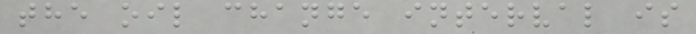the oil change interval is
